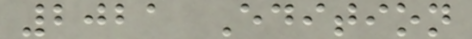2021 Edition
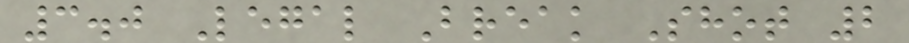3.0 Legal Break Shot 2
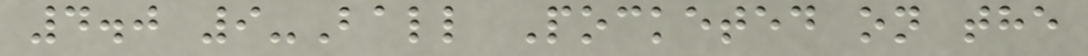4.0 9-Ball Pocketed on the
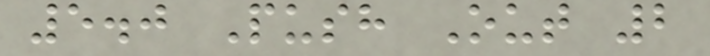5.0 Push Out 2
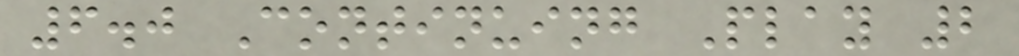6.0 Continuing Play 2
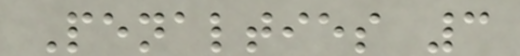Penalties 3
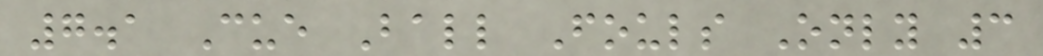7.1 Cue Ball Fouls Only 3
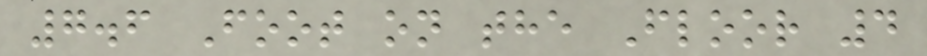7.6 Foot on the Floor 4
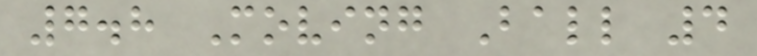7.8 Moving Ball 4
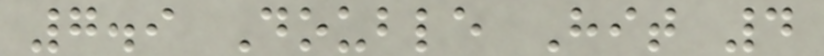7.9 Double Hit 4
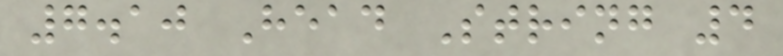7.10 Head String 4
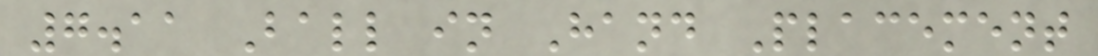7.11 Ball in Hand Placement
